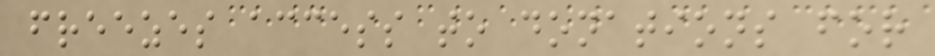freezes access to donations for
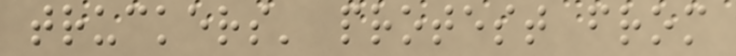truckers' protest from
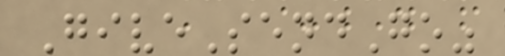GiveSendGo"
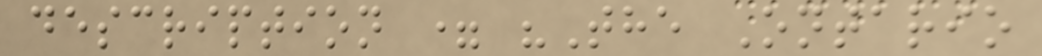description = "The Ontario
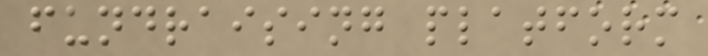fundraising platform
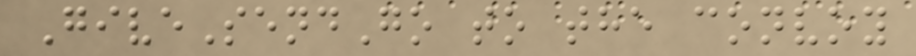GiveSendGo to the convoy
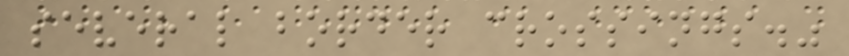several border crossings."
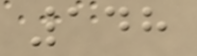148
